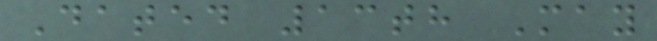Dated 13th May
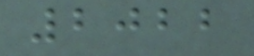2022
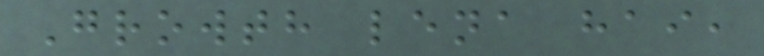Growth lena hai,
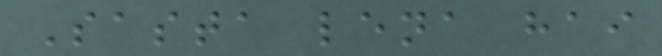Sasta lena hai
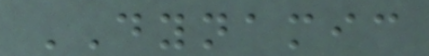DYNAMIC
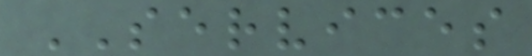SERVICES
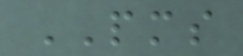PMS
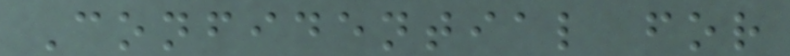Confidential for
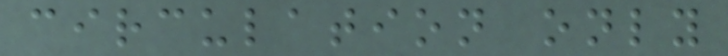circulation only
